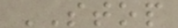STOP
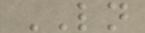LN
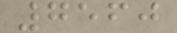7560
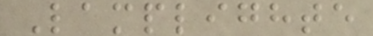Lamplighte
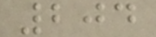204
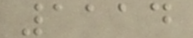1114
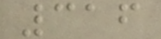316
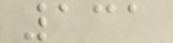131
